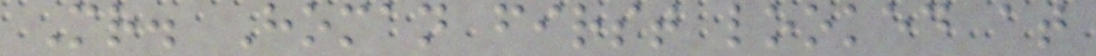Mr. Homan first looked at
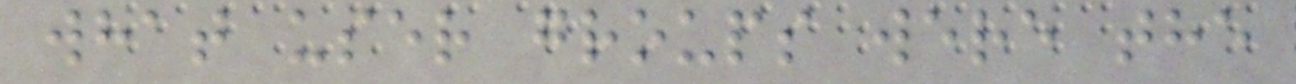what user groups were the
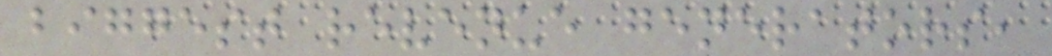biggest revenue generators,
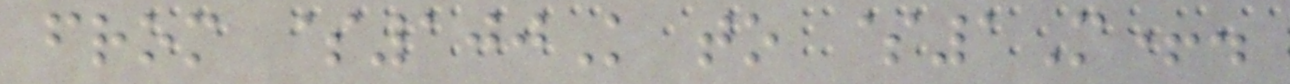from $100K to $1M+.
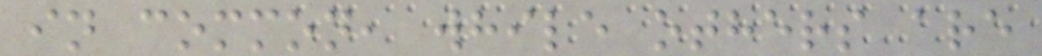in common, while others are
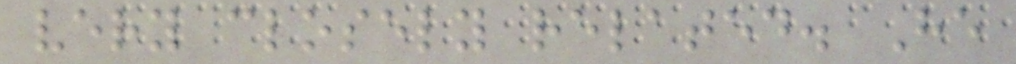very closely related. He
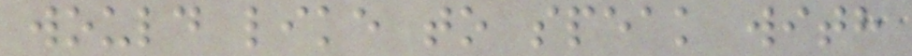would like to speak with
